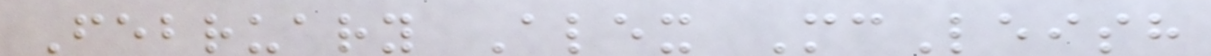February Alex McLeish
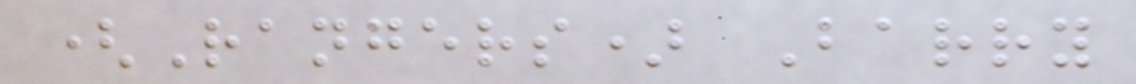(Rangers) Barry
